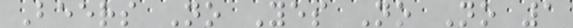Beers No Yes No No 1
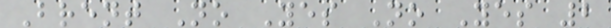Brent No Yes No Yes 2
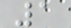1
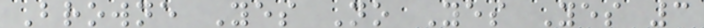Browne Yes No Yes Yes 3
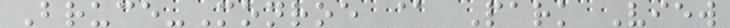Bruce-Monroe @ Park View
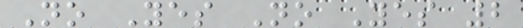No Yes No Yes 2
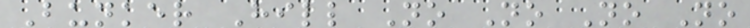Bunker Hill No No No No
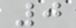0
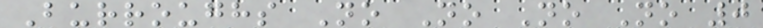Burroughs No No No No 0
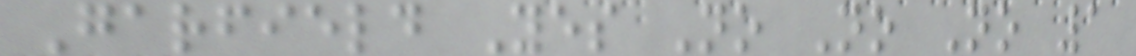Garfield Yes No No No 1
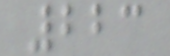223
